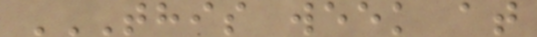THIS WEEK AT
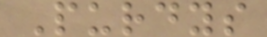Purdys
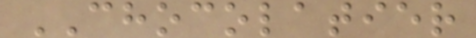CHOCOLATIER
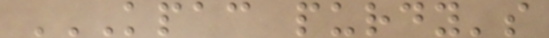KPAC PURDY'S
